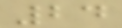24
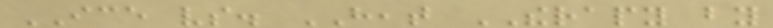ICE vs. HEAT THERAPY by
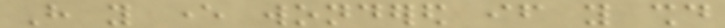Have you ever wondered if you should
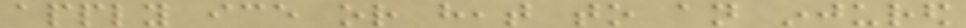apply ice or heat to an injured
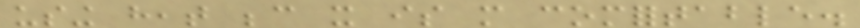using heat because it is more comfortable.
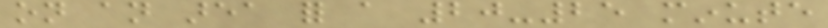on an area for a 20-25 minute
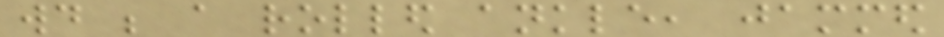would be a rolled ankle, jammed
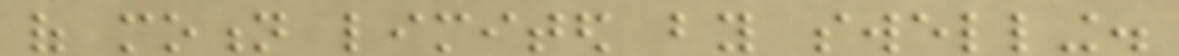of motion limited by swelling.
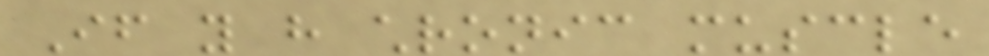If you have chronic muscle
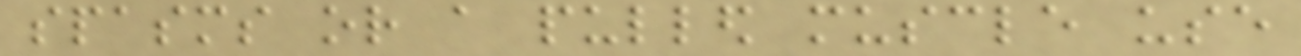spasms or a pulled muscle use
